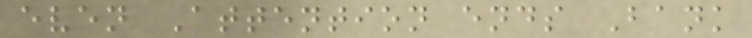even Attention ends Bank
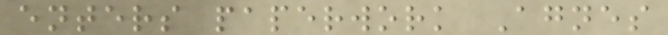enters paperwork Agnes
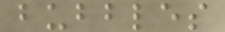bubbles
